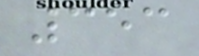353
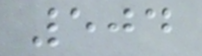504
